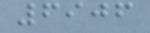6906
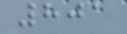801
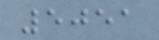5051
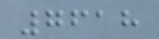7618
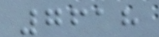7618
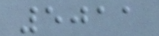5011
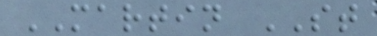MARTIN ST
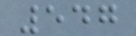547
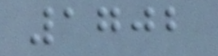1702
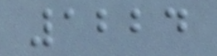1224
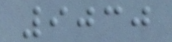9030
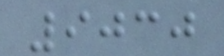9030
